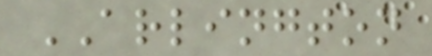ARLINGTON
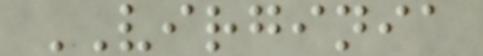VIRGINIA
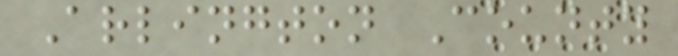Arlington County
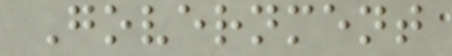Government
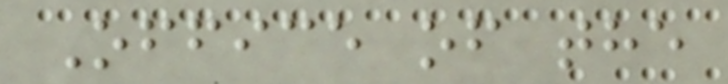Office of the
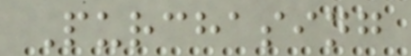Purchasing
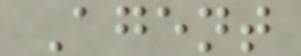Agent
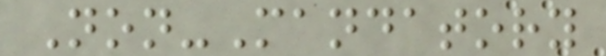Non-Mandatory
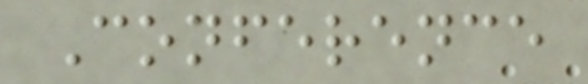Conference
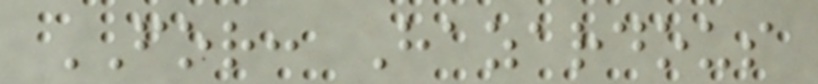FOR: Hazardous
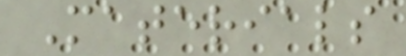Materials
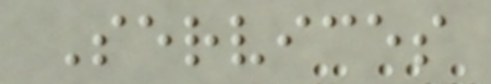Services
